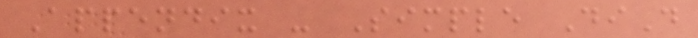Appendix - Simple DiD
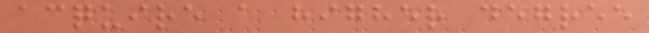acquire a higher degree
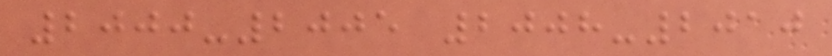2000-2005 2008-2010
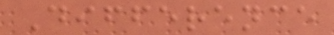Difference
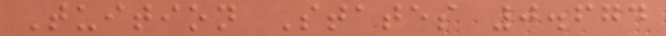Tuition States 0.674
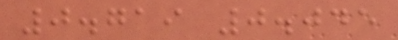0.719 0.045
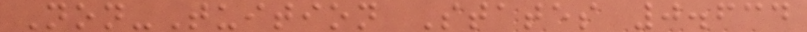Non-Tuition States 0.634
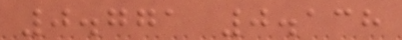0.771 0.138
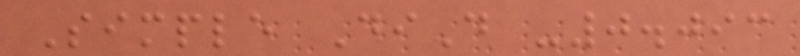Simple DiD -0.093
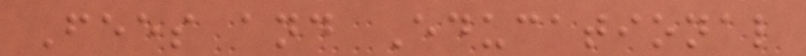Fees and Educational
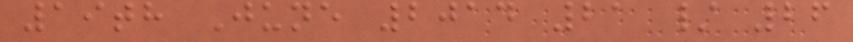19th June 2014 21 / 26
